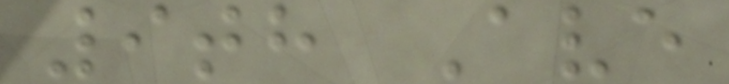9th Ave
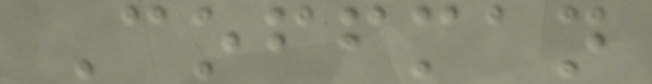Coffman
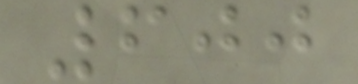600
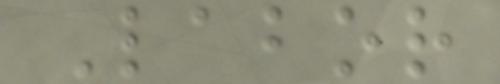Labor
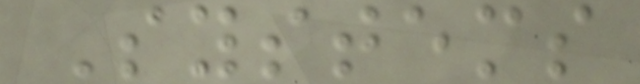Systems
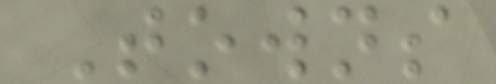Towns
